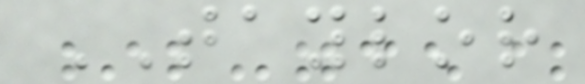TAYLOR
